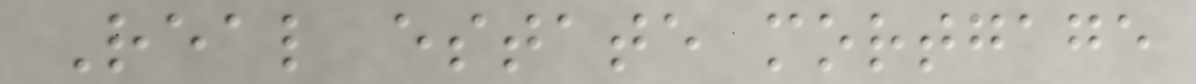Real estate mortgage
